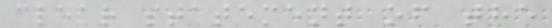clear statement of the
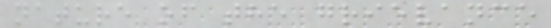nature of the grievance
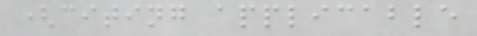(citing applicable
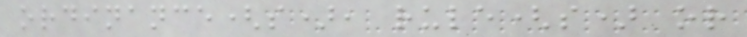ordinance(s), rule(s) or
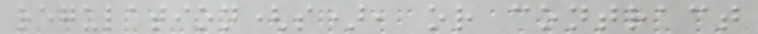regulation(s), or contract
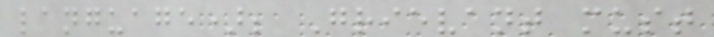language); Grievant must
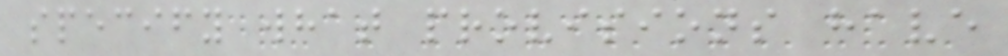specify what provisions have
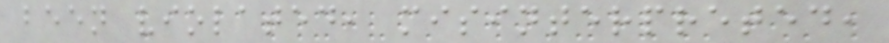been violated, misinterpreted,
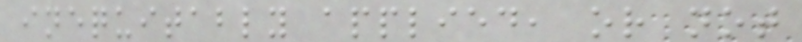inequitably applied, or not
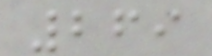269
